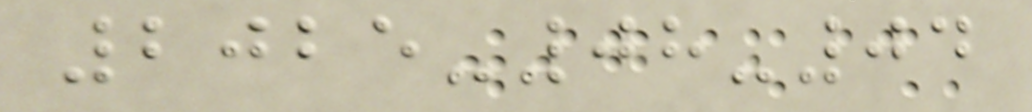2025-08-04
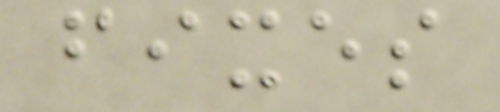fixes
